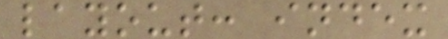layout: index
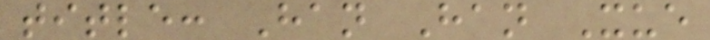title: Han Han Xue
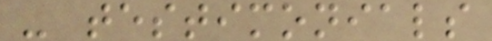- testimonials
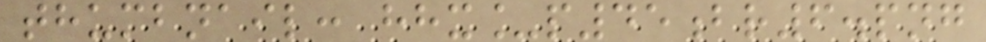thumbnail: hhx_p45br6.png
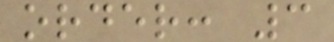order: 3
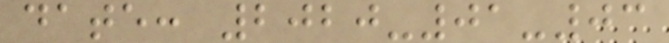date: 2020-01-03
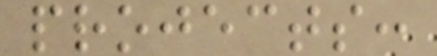projects:
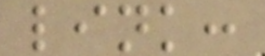link:
